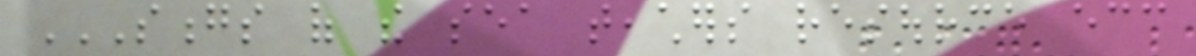SONGS OF THE SEA TEACHERS RESOURCE ECC
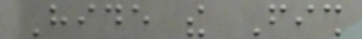Hide the Fish
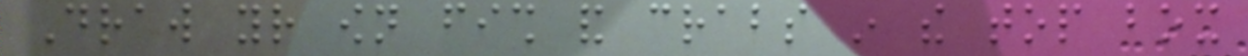Draw your own fish and crabs in the top box
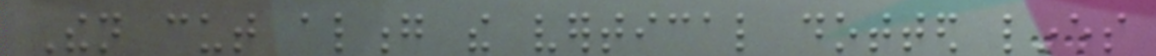Then cut along the vertical dotted lines
